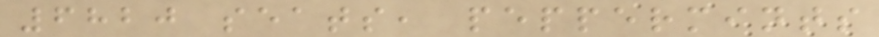6820 seats, peppermints
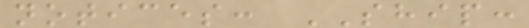notices: SHIP:
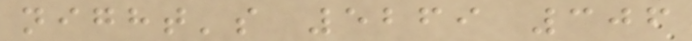night's 5269 306
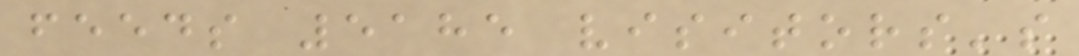feeds 5185 visitors's
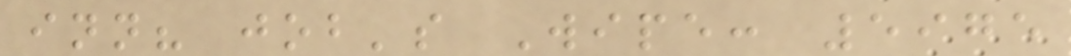inn? job's Wipe: 5975
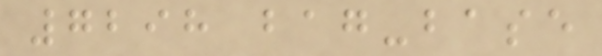7298 bag-base
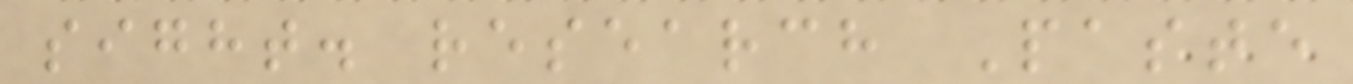sight. research Paste
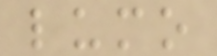lumo
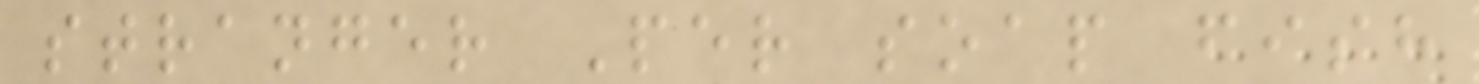stranger Per soap fish
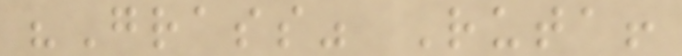"Grass" Ruta!
